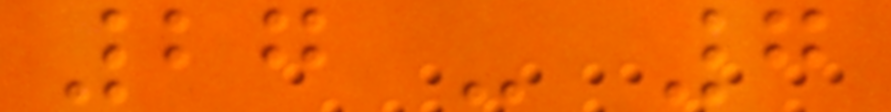27 - 7
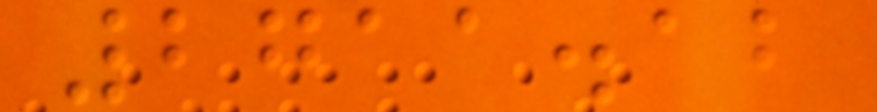2711.12
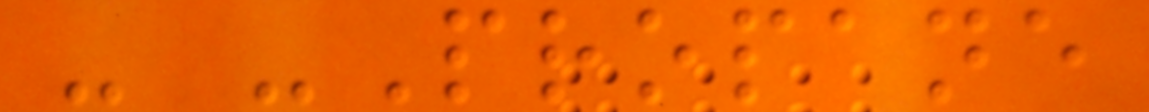- -Propane
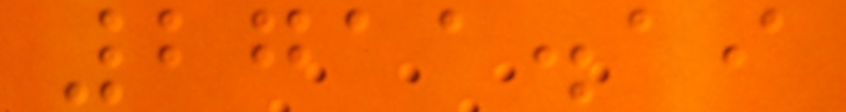2711.19
